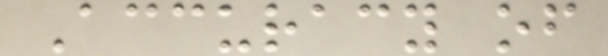Accuracy of
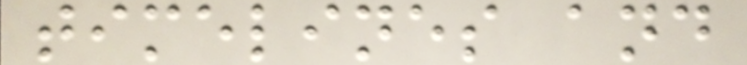timelines and
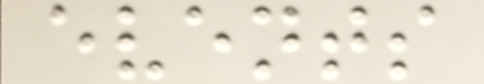events
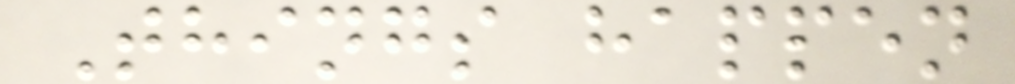Things happen
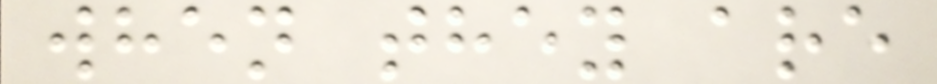when they are
